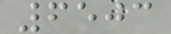6503
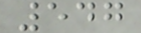547
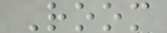Room
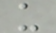u
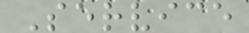Service
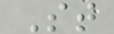St
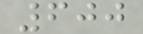600
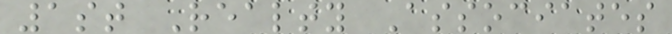1st Realty Associates
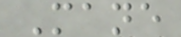Mane
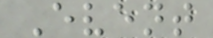Event
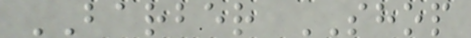BARBER SHOP
